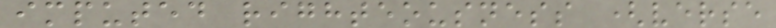imputed righteousness (verse
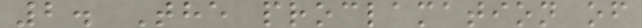2. The proclamation of
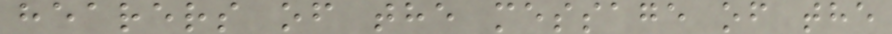hearers of the message of the
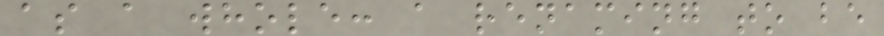as a whole: a renaming to be
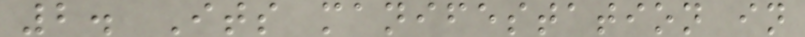2. Its manifestation in
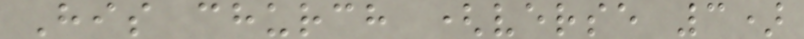His church (verse 3)
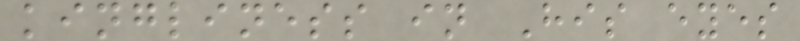kingliness in His eyes
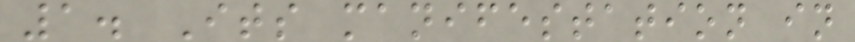1. Its manifestation in
